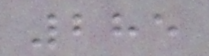285
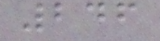246
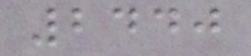2440
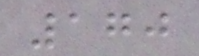170
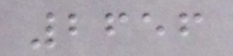2656
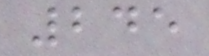245
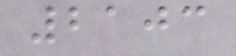2103
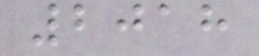2018
